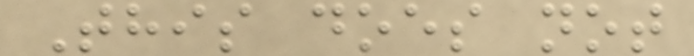This does not
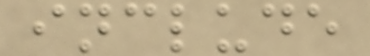include
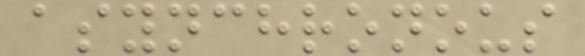asynchronous
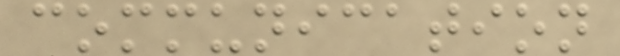communication
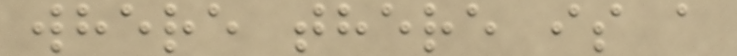where there is a
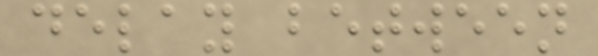delay between
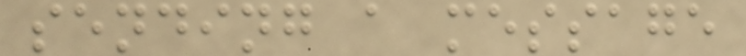sending a message
